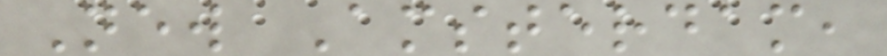New Amsterdam,
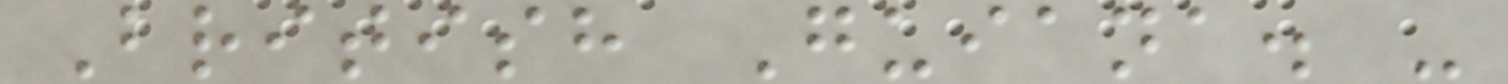British Guiana. -
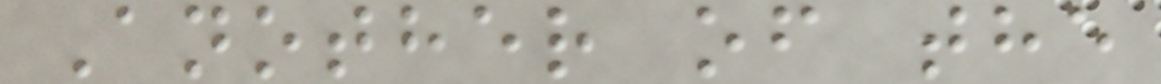Another of the
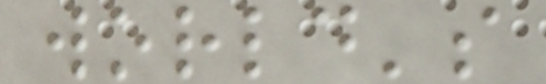world's
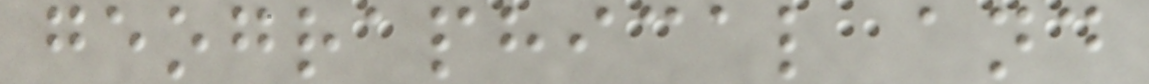geographical and
